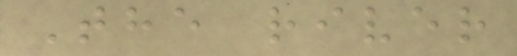The river
